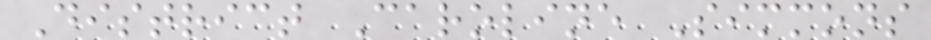District Caroline Simmons
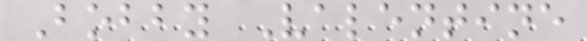Bobby Valentine
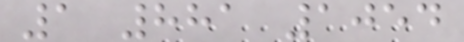1 881 1054
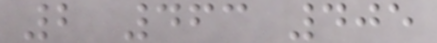2 463 405
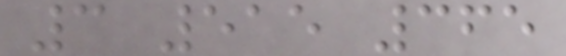3 515 365
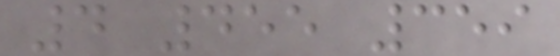4 455 359
